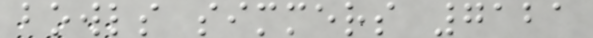bowls simmers 7121
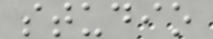studio
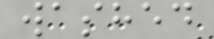washed
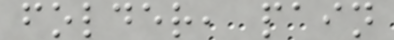folder, pain
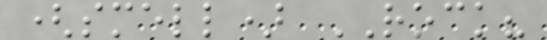(smell) ROCK?
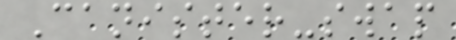Canister-swap
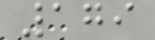179
